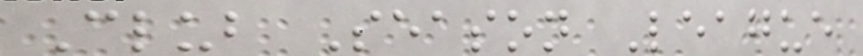Club Season League
